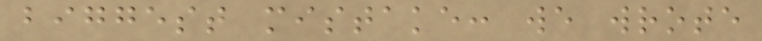biggest mistake: we wrote
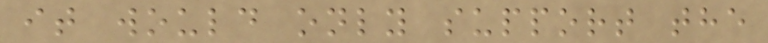it would only support the
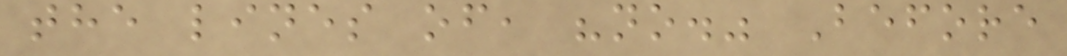the lines of, "no." Before
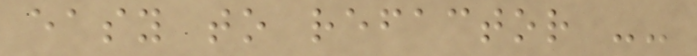easy to refactor --
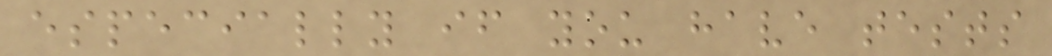especially if you have tests
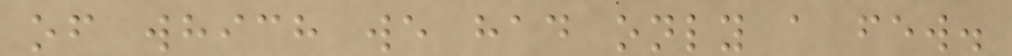of which we had only a few.
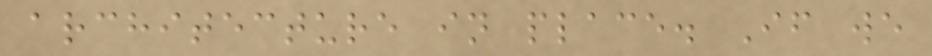architecture in place. If we
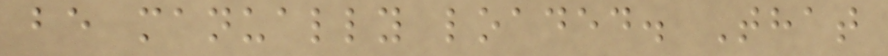be manually loaded. That
